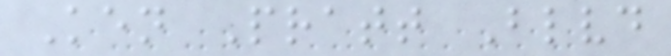Ken Pratt Blvd
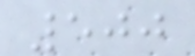500
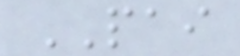PAI
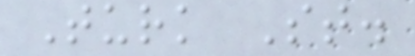Turk St.
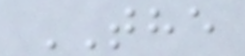THE
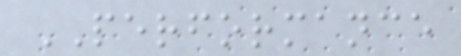PERFORMANCE
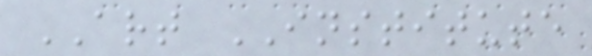ART INSTITUTE
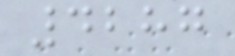4287
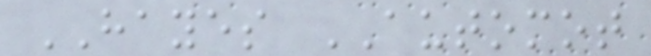HAYES AUTOMOT
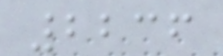2236
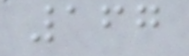167
